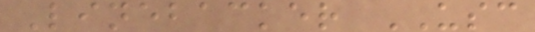Linebacker USC
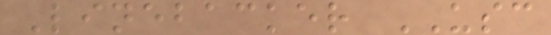Linebacker USC
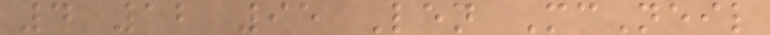4 12 95 Len McNeil
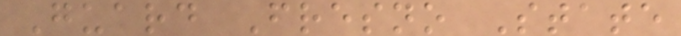Guard Fresno State
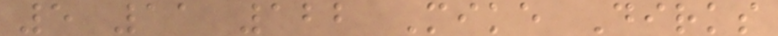5 11 122 Mike Dirks
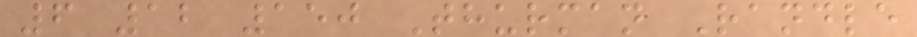6 12 150 Thurman Randle
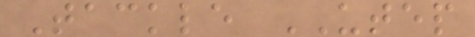Tackle UTEP
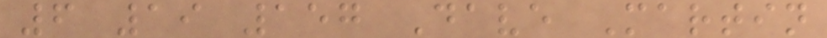6 19 157 Dave Martin
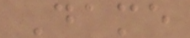Dame
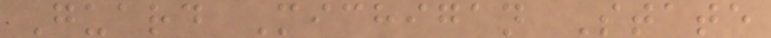Guard Michigan State
